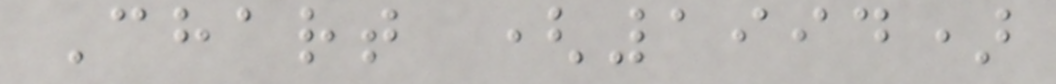Chart (1994)
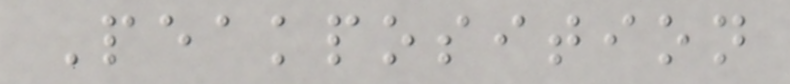Peakposition
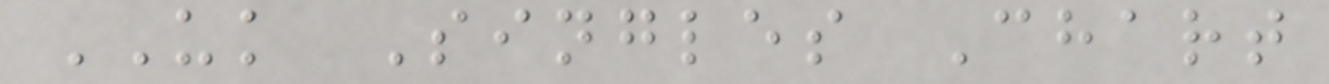UK Singles Chart
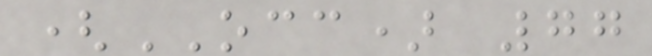(OCC) 77
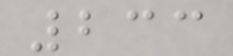233
